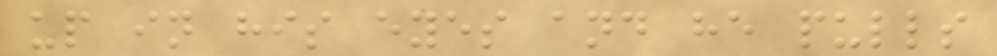up in his eyes and he pulls
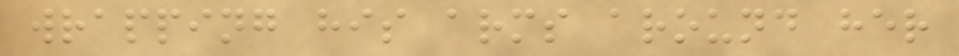wrapping his arms around her
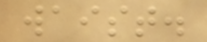waist.
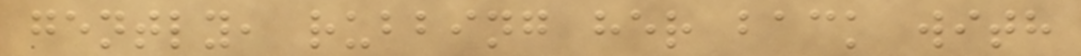gently, rubbing her back with
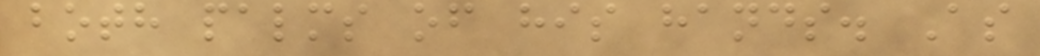both palms of his hands. As
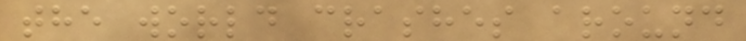the world crashes around
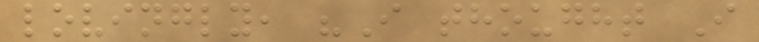lovingly, "I thought I
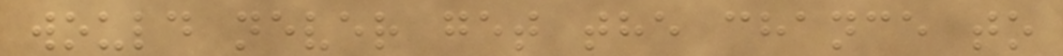would never get the chance to
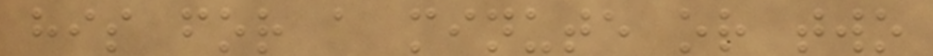his for a minute or two
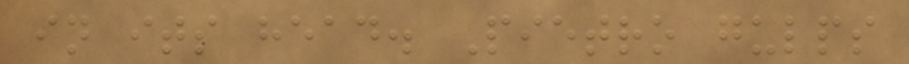in its head. Pietro gulps
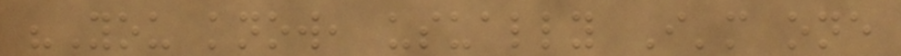"You know, usually I'm one
